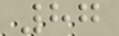87
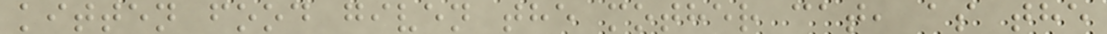kitten food given the mother cat, as the
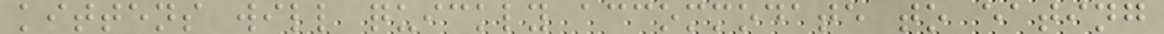kittens will quickly accommodate to eating
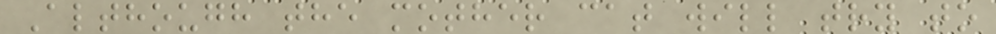Although the mother cat will try to
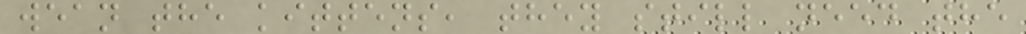wean the kittens, they still need the
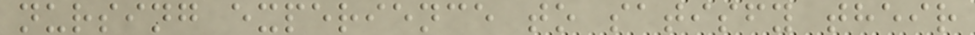nursing experience to satisfy their
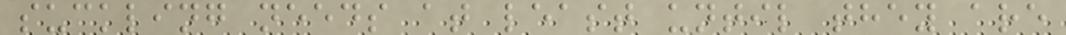suckling needs at least until they are
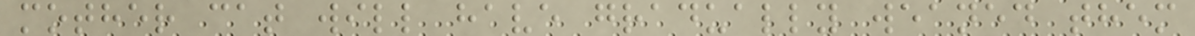mother cat will have gradually weaned them
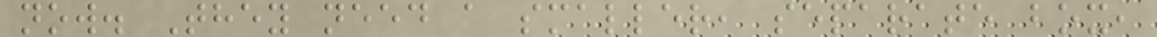now. They need a smaller, separate box,
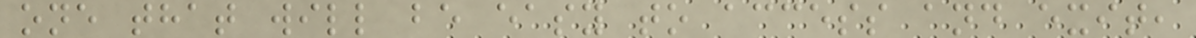one that will be easy to access and exit,
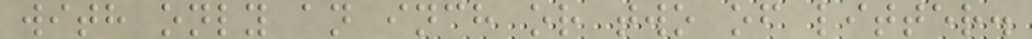with only an inch or two of litter.
